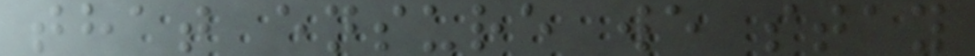that ensure we stay
